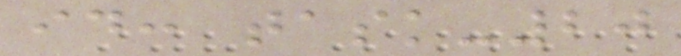id: task-20
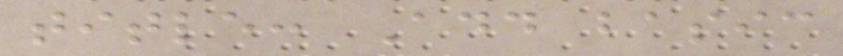title: Add basic
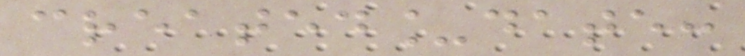created_date:
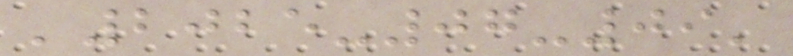'2025-07-09'
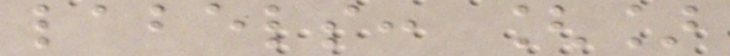labels: []
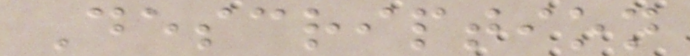Description
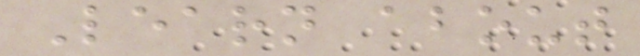Learn about
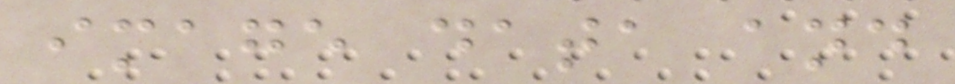image data and
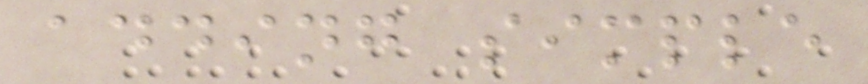adding simple
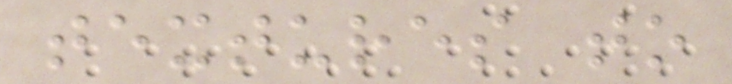textures to
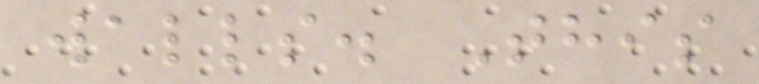walls. This
